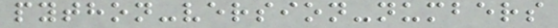python-version-numbers
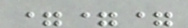===
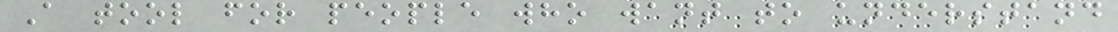A tool for people who want to understand
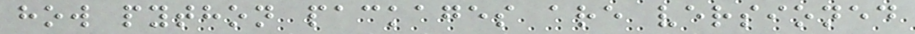how python packages are versioned
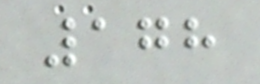178
